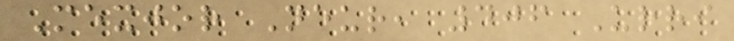Mexjor Neur, 406 Urri
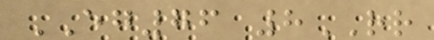EG76 8RR
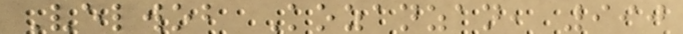Velwob Kozanzan, 990
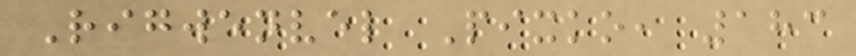Rigwenvel Pixko, 183
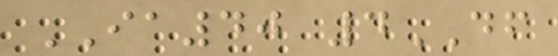IA40 4DF
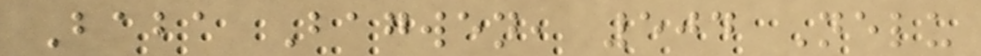Baba Bagwen, 504 Nelu
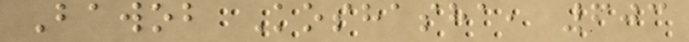Bawob Koshasha, 603
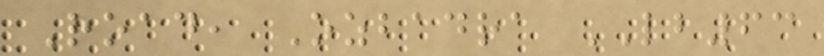Road, Ozbadra LB63
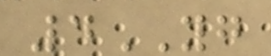4YG
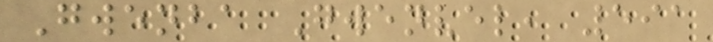Gwenba Gwenvel, 591
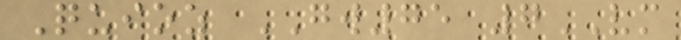Quioz GW75 7VM
